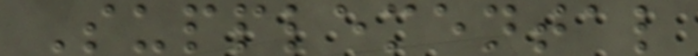Supplemental
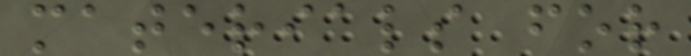materials for
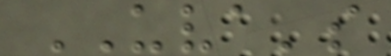UVA's
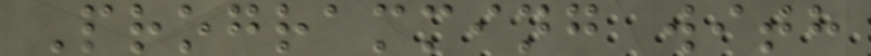Programming with
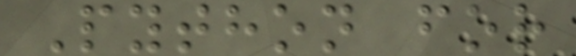Python for
